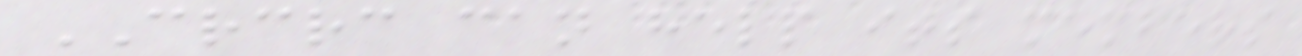CRCRC can help its members
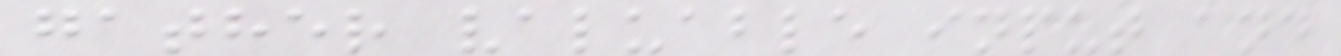gather valuable input and
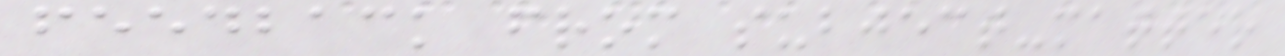feedback from subject-matter
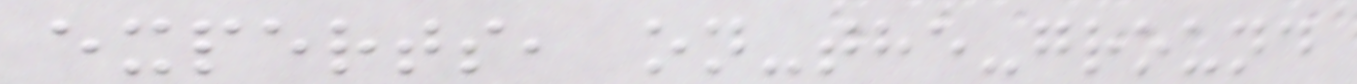experts, on-the-ground
